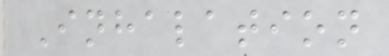Inhalation
